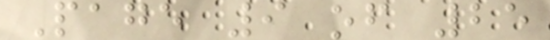Page 9 of 25
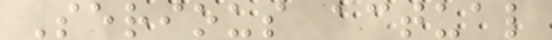Serious actual
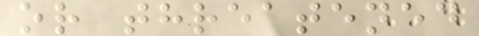or threatened
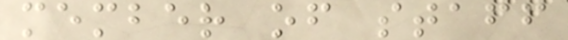member of staff
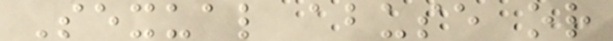Sexual abuse or
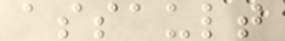assault
